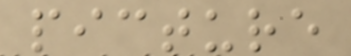picture
